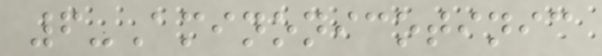6-Aminonicotinic
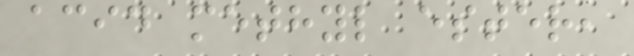acid methyl ester,
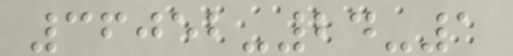36052-24-1
